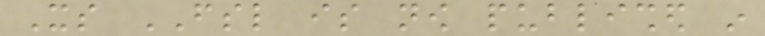Its FSL is now published in
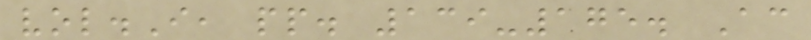vol.I, pp. 139-175. According
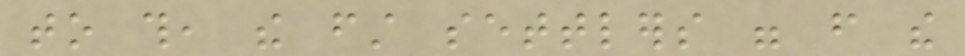to this, the first settlers were from the
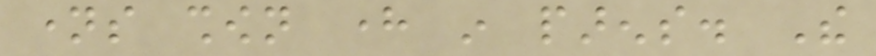names shown here in parens. The
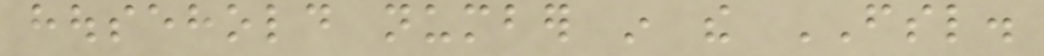household number in the FSL.
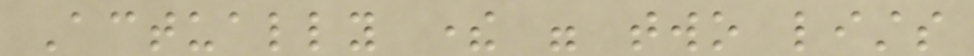Actually there were two lists
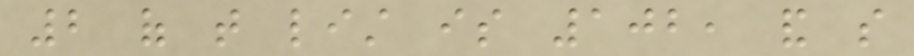2 of that list is 102, and so
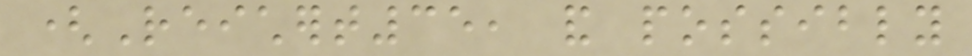(Reichert35, and possibly
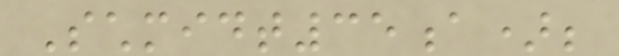Schmidt35a);
